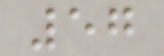57
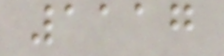1117
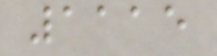1115
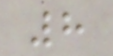8
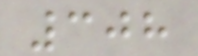308
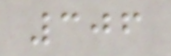306
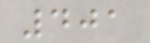401
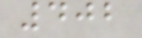402
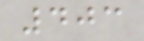403
